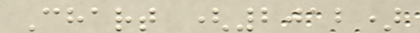Chart (2012)
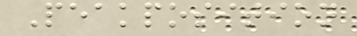Peakposition
